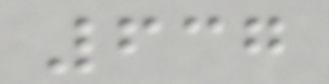637
